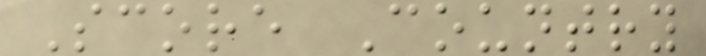Score Country
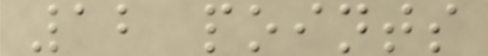12 points
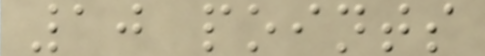10 points
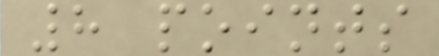8 points
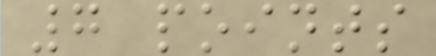7 points
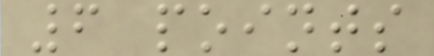6 points
